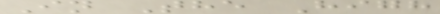In The High
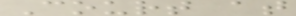Court at
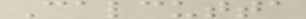Calcutta
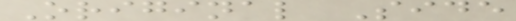Original Side
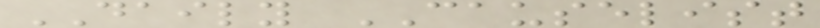DAILY CAUSELIST
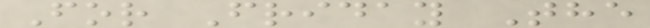For Friday The
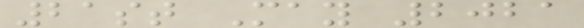21st May 2021
